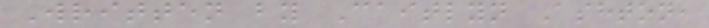Written by Caitlyn Ashton,
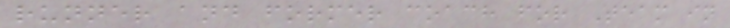runner and former coach for Team in
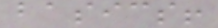basics!
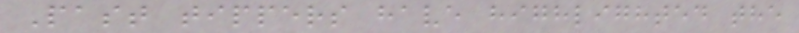Past tippers have highlighted the
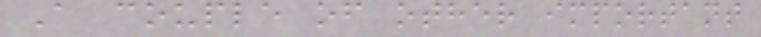A couple of other important
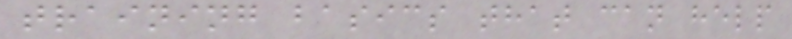training basics that can help
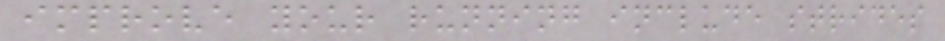improve your running include strides
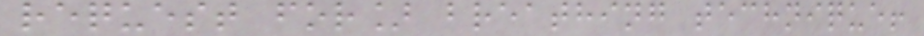request for] breathing technique!
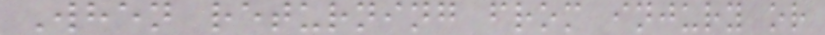When returning from injury or
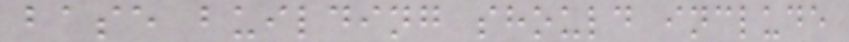base building should include
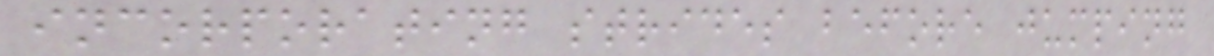incorporating strides before jumping
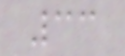33
